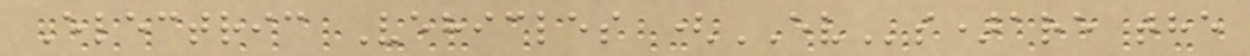Electric Vehicles (EVs)are the
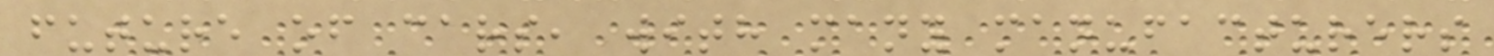future of cars, with many manufacturers
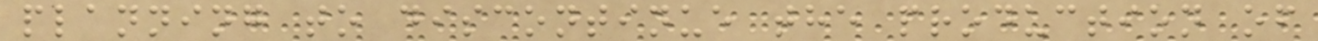planning to discontinue the production of
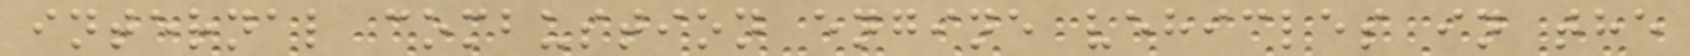internal combustion engine vehicles in the
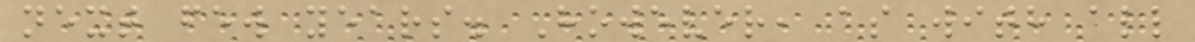next few years. However, as with all
